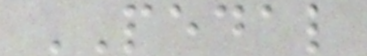PEDAL
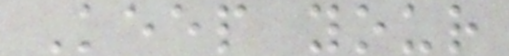Keep your
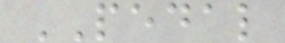PEDAL
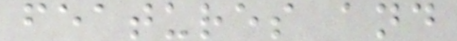features and
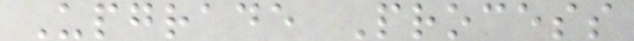Upgrade Process
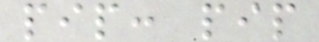pip: pip
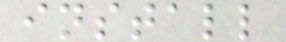install
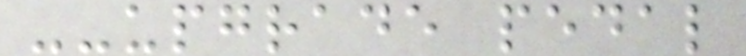--upgrade pedal
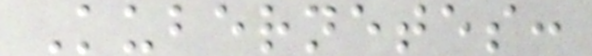Kubernetes:
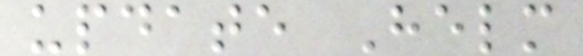update Helm
